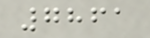7861
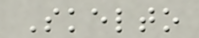Skelto
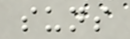suns
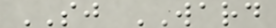SJ WARD
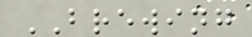BREWING
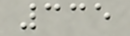335
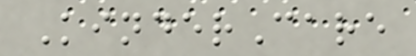KinderCare
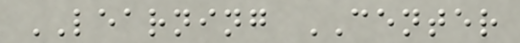LEARNING CENTER
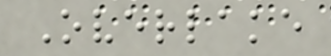Overlake
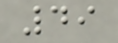49
